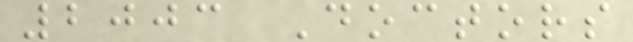2003 Doctors
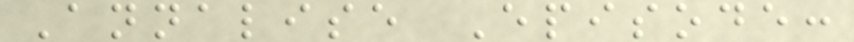Annalise Episode:
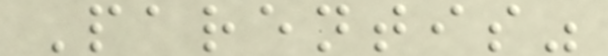Parentis"
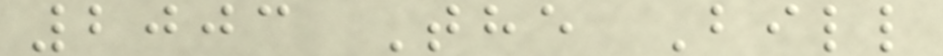2003 The Bill
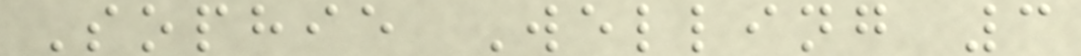Sophie Welling 3
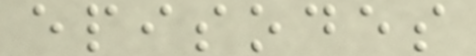episodes
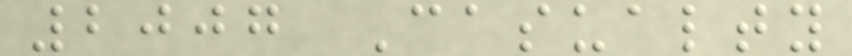2007 Casualty
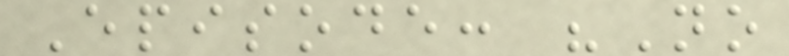Episode: "No
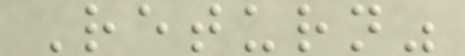Return"
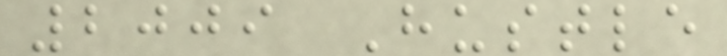2009 Hustle
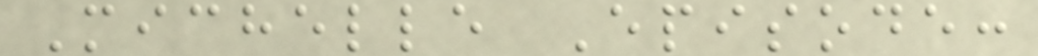Michelle Episode:
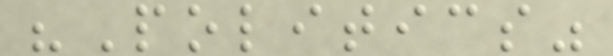"Politics"
